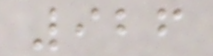926
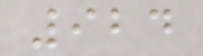924
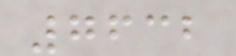7632
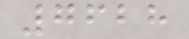7628
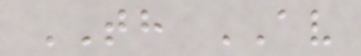TH AV
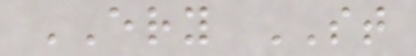ERY ST
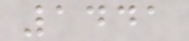1441
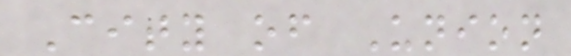City of Union
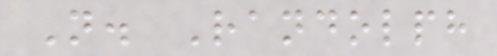N. Randolph
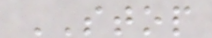STOP
